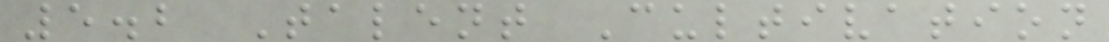5.2 Talent Cultivation
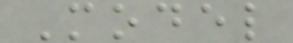Model
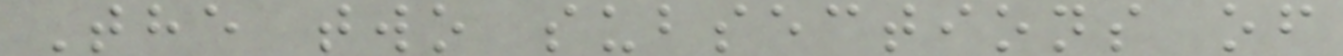The two subsections of
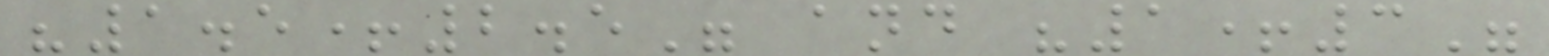"1.5+2.5" and "1+3"
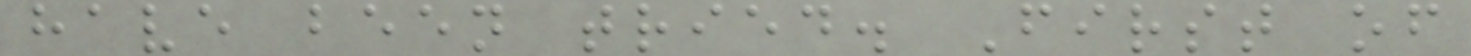have been tried. First of
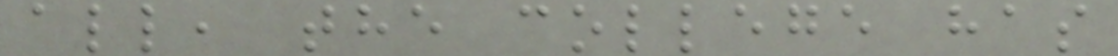all, the college has
